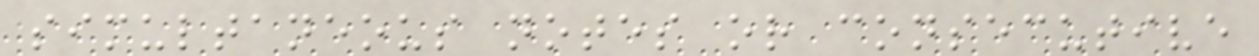simultaneous notes or consecutive
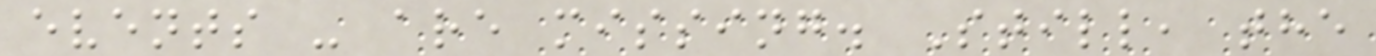events - are missing. Still, the
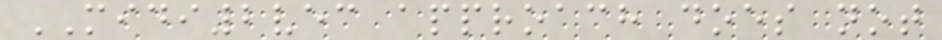MIDI2vec approach does not
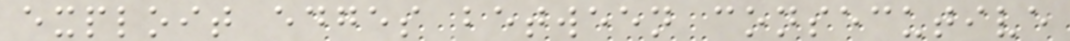exploit edges between consecutive
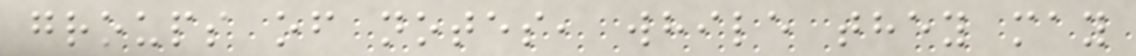groups of notes, while they may
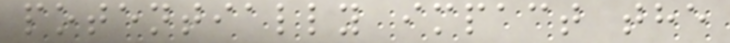potentially impact the
